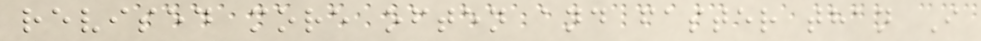revised more often and faster than I
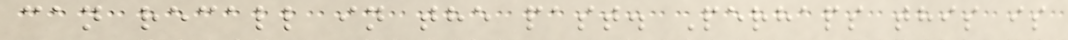can recall in the past. Perhaps this is
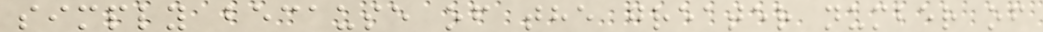simply because of the greater number of
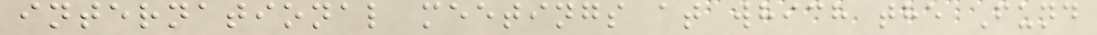international meetings at which the Fund
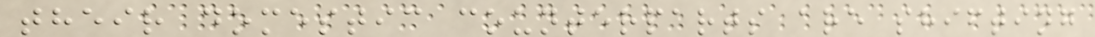their domestic counterparts are shifting
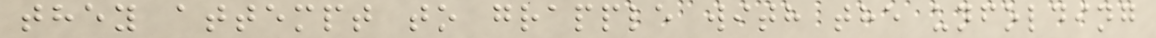they attempt to grapple with the unfolding
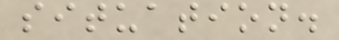situation.
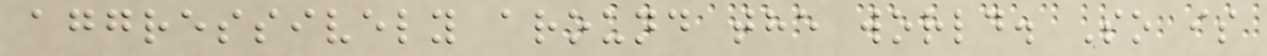aggressively around the world. So is
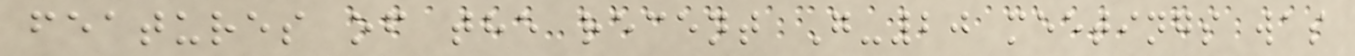features of the recent G-20 meetings was
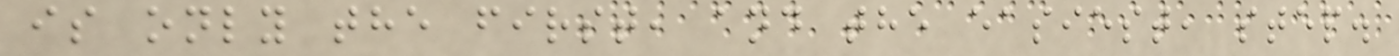is only the first, and the easiest, step.
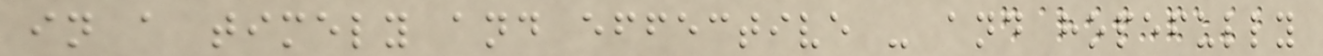in a timely and effective - and hopefully
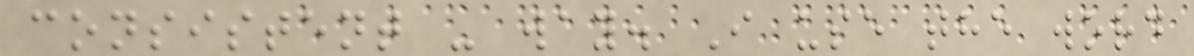consistent - way. I use the word
